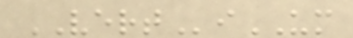VERTiUM
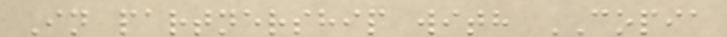In partnership with COPIA
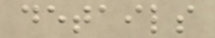details
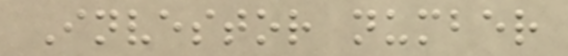Investor number
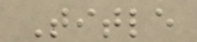Title
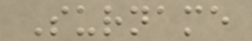Surname
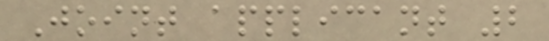Joint applicant 2
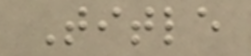Title
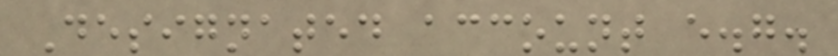Designated account e.g.
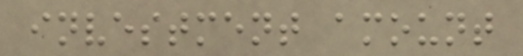investment amount
